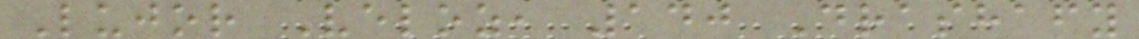Lujor Veloz, 140 Drashafy
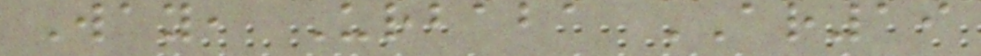Way, Urbaba AR19
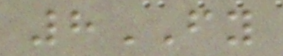8FY
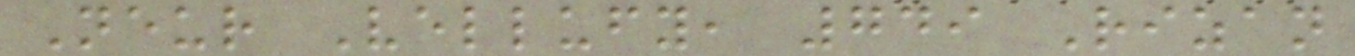Neur Vellufy, 749 Rizan
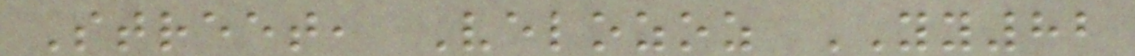Street, Velozoz YY82
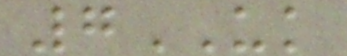7UK
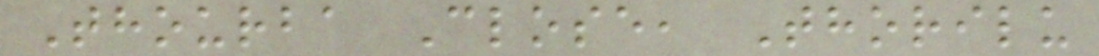Thourba Close, Thorilu
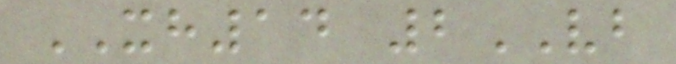XH14 2VB
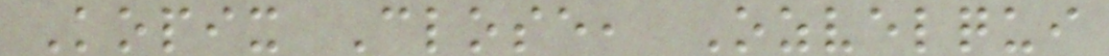Kopix Close, Ozvelqui
